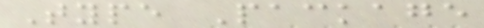Type Package
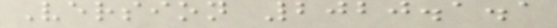Version 2020.1.1
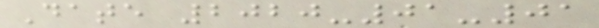Date 2020-01-01
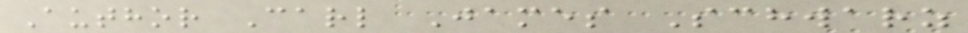Author Carl James Schwarz
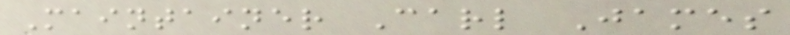Maintainer Carl James
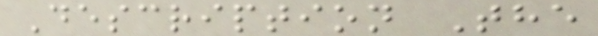Description The
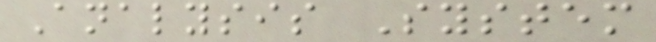Analysis System
